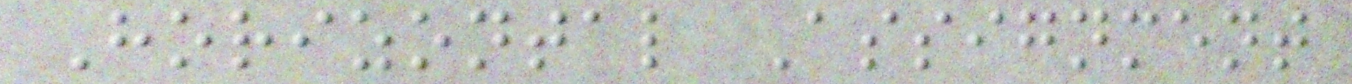Horizontal Assignment
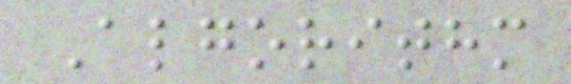Algorithm
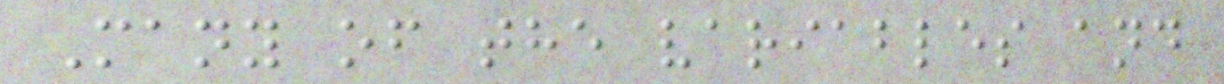Many of the variables and
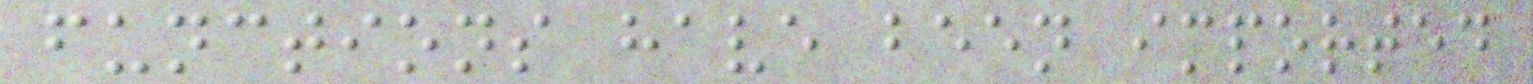functions have been imported
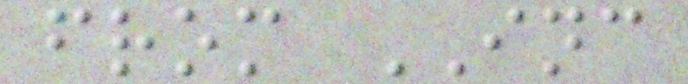from INC
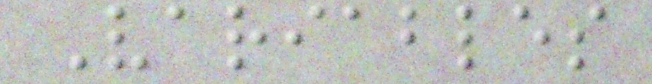Variables
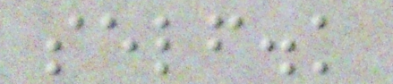self.k
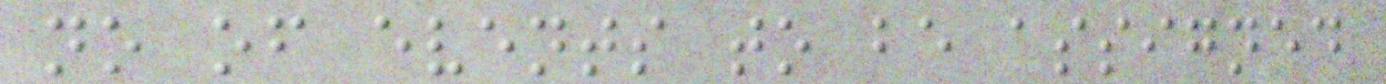no of events to be assigned
